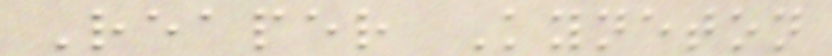Reaper Kyneton
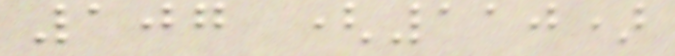107 (110)
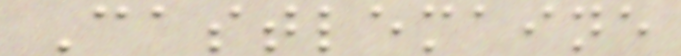Castlemaine
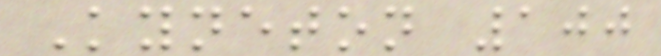Kyneton 100
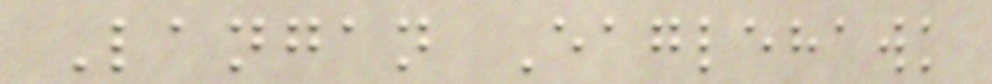Langan Eaglehawk
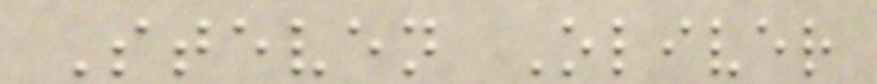Steven Oliver
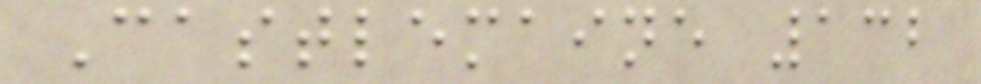Castlemaine 132
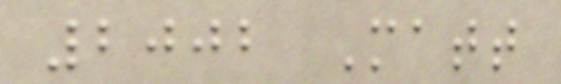2002 Matt
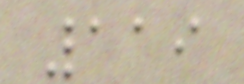119
